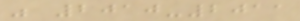was 2010-2011
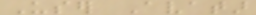User Avatar
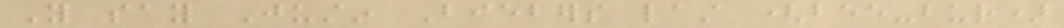You say Justin Biebers last (bee-bur)
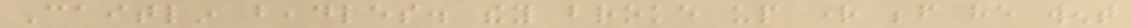Caitlin beadles. they broke up right before he went
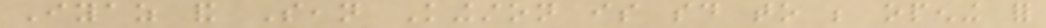Iyaz and Sean Kingston is said to be opening for
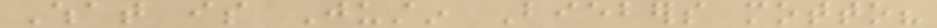What is Justin Biebers motto?
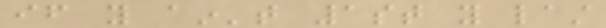if you ain't 1st you last
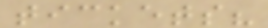tickets?
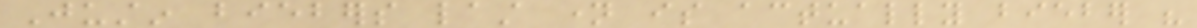Justin biebers last name is actually bieber his
